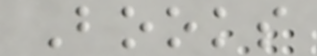Books
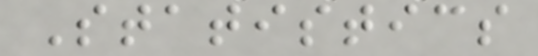Statistics
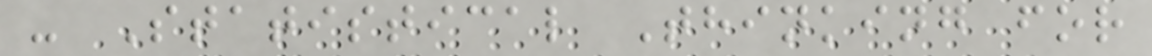- Statistical Thinking for
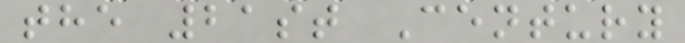the 21st Century
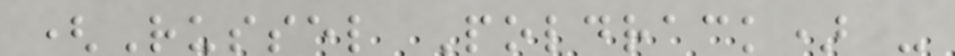(Russel Poldrack) -
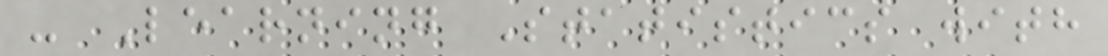- Learning Statistics with
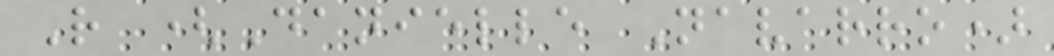R (Danielle Navarro)
